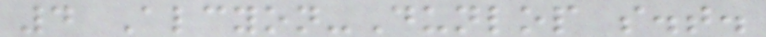4 Alcyon-Dunlop s.t.
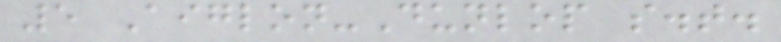5 Aiglon-Dunlop s.t.
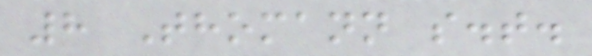8 Thomann s.t.
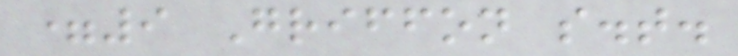=9 Griffon s.t.
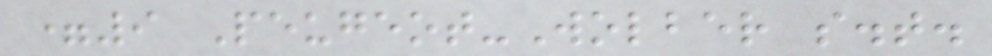=9 Peugeot-Wolber s.t.
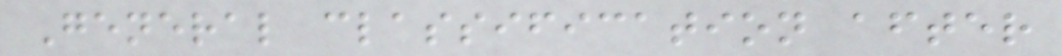General classification after
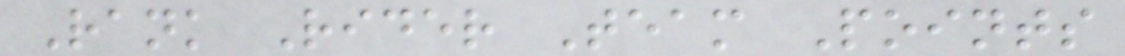Rank Rider Team Points
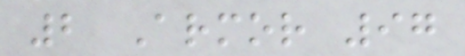2 Armor 97
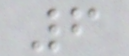6
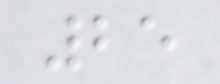25
